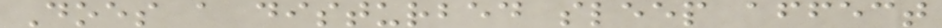Does a disturbed sleep affect
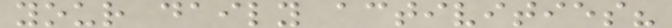your daily activities?
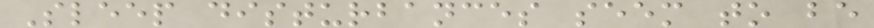Sleep disturbances seem to be
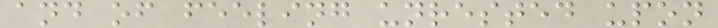and of feeling unrested upon
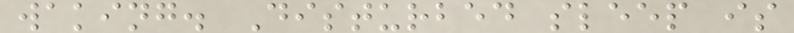waking. Disturbed sleep is
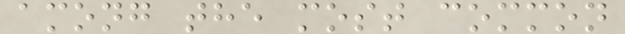among the most common
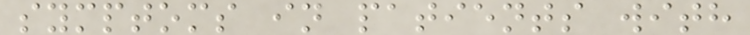symptoms in patients with
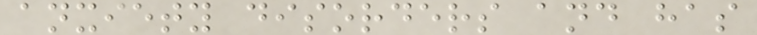anxiety disorders and has
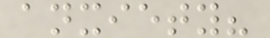anxiety?
